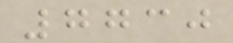7730
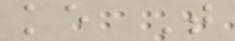ke T
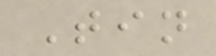Tin
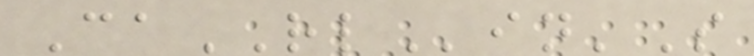CaRLin'S
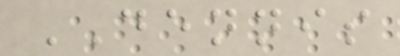DENNIS
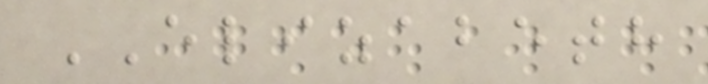ELIZABETH
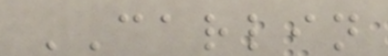CARLIN
